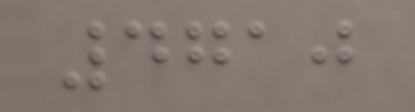4710
